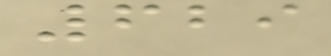629
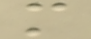m
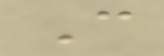C
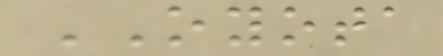OYOTA
